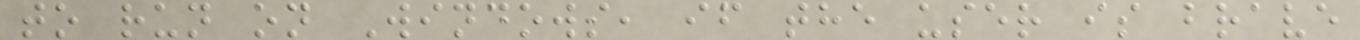to run on Windows, if the user is brave
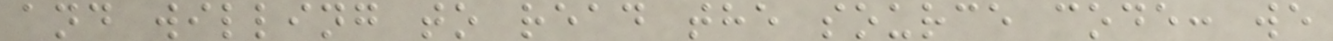and willing to read the source code: we
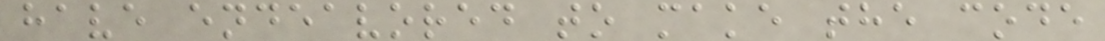have endeavored to make the code
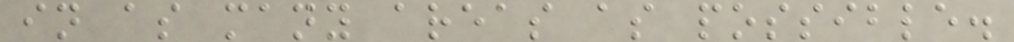in as many areas as possible.
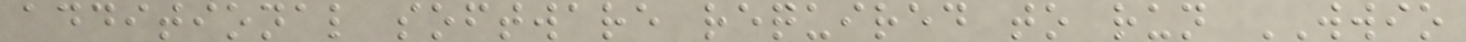additional software required to run WWIO
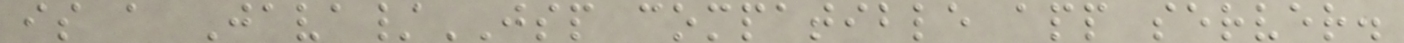is a Java/JSP compatible app server.
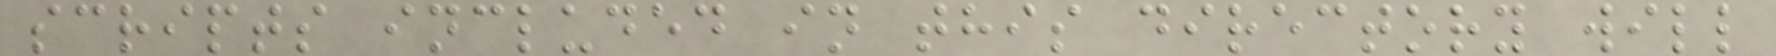scripts included in this directory will
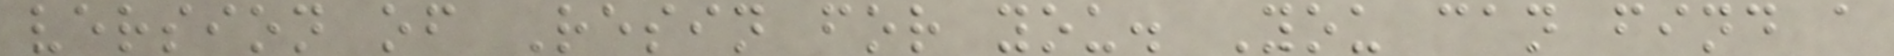version of Resin for you. You can find a
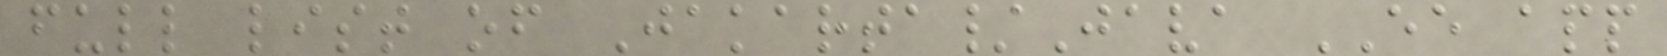full list of Jakarta/Java EE app
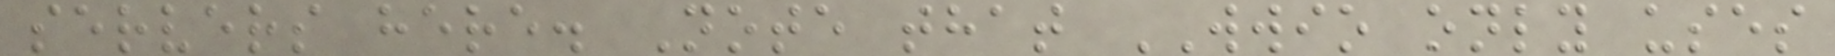servers here. Note that WWIO only uses
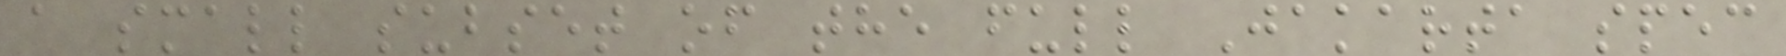a small subset of the full Jakarta spec
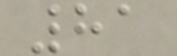81
